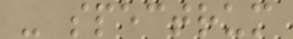- spectrum
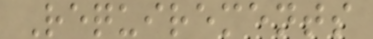Requirements
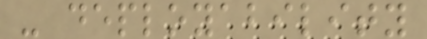- deployability
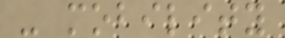- mobility
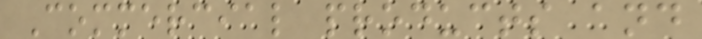Commercial products and
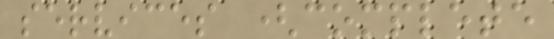services (complete
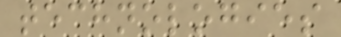technologies
